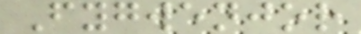Fygwenjor
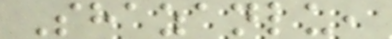Shazanlu,
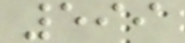599
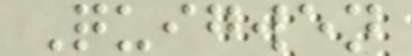Quigwen
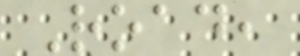Road,
